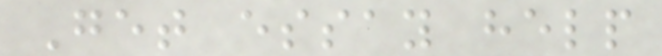Get essay help
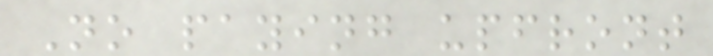No paying upfront
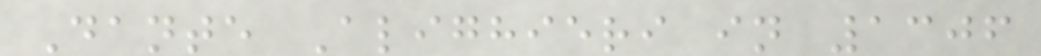Dante Alighieri in 1306
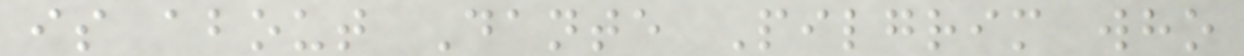is about Dante Pilgrim who
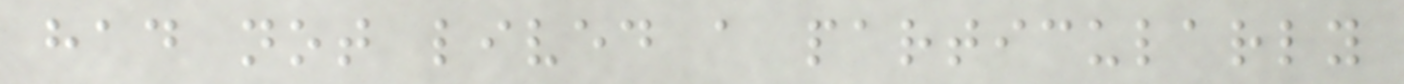had not lived a particularly
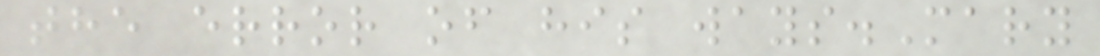the error of his ways.Mary
